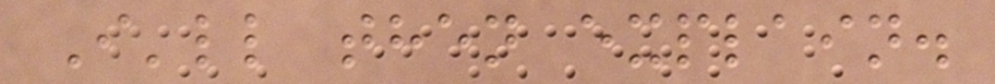I'll then explain.
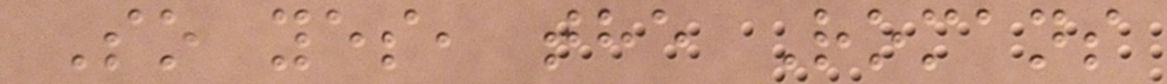So yes, the Romans
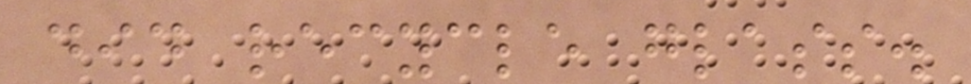did recycle glass.
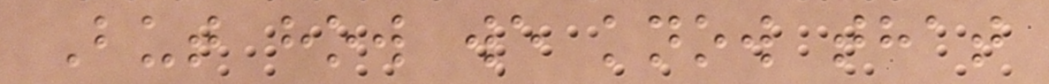But how we know that
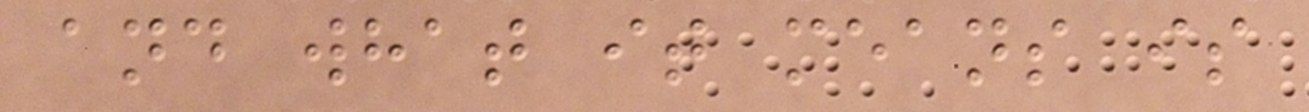and what it means is
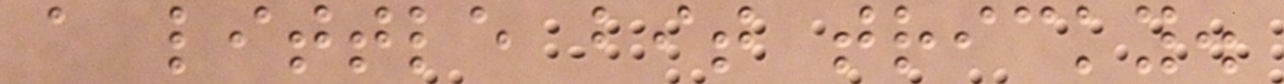a little bit tricky.
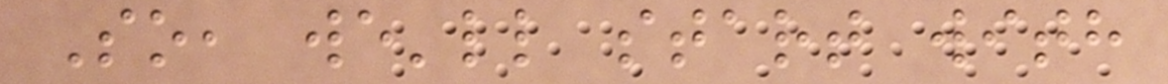So, we'll start with
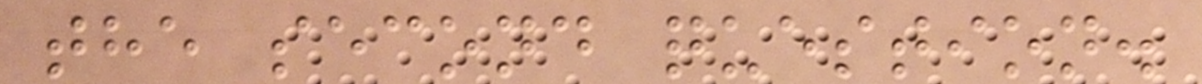the second question.
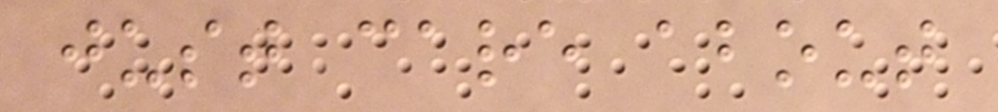just care about
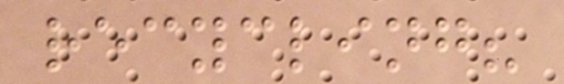recycling?
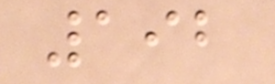192
